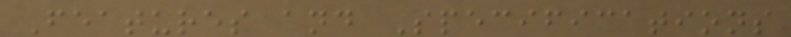Features and Specifications
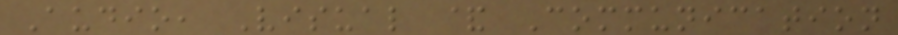Audio, Visual & Communication
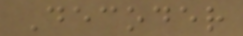Decoder
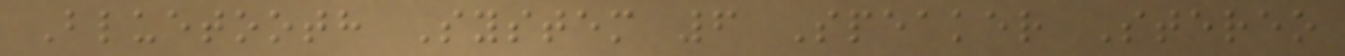Bluetooth System 6 Speaker Stereo
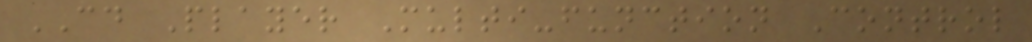CD Player Multi-function Control
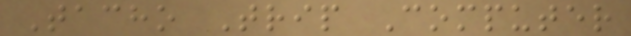Tacho Trip Computer
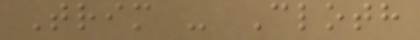Trim - Cloth
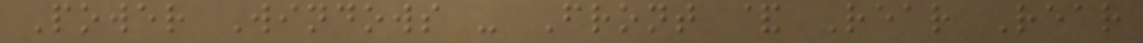Power Windows - Front & Rear Rear
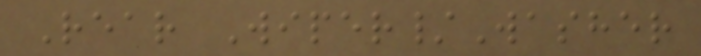Rear Wiper/Washer
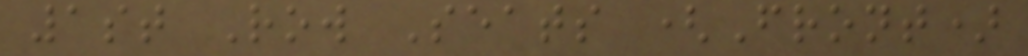1st Row Seats (Front)
